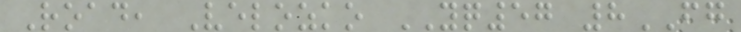Road, Velozko YQ57 8FG
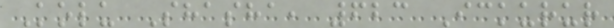Kolu Shasha, 623 Ickurur
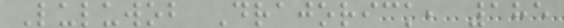Luluwob Drajorick, 185
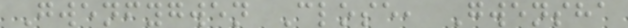Gwenfygwen Close, Gwensha
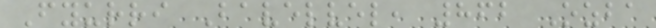Fyurri Bavelvel, 862 Ozba
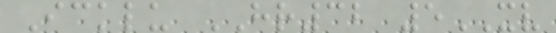Icklu HR32 5XV
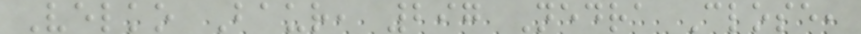Velko Baur, 297 Nedra Close,
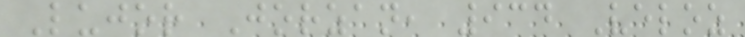Lujor Jorzan, 934 Veloz
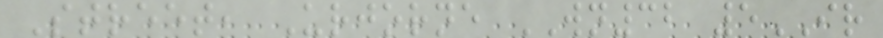Street, Urjorne WN32 5IR
